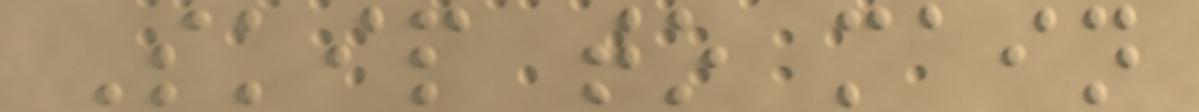Skip to main
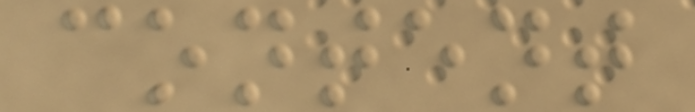content
